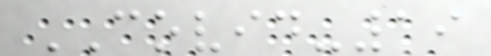COVID-19
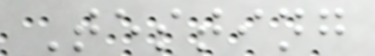Testing
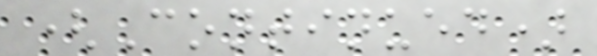(Continued)
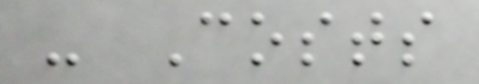- Costs
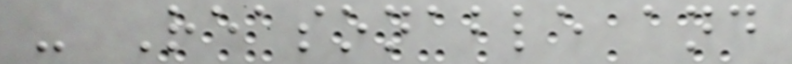- Reasonable and
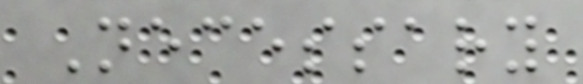Necessary
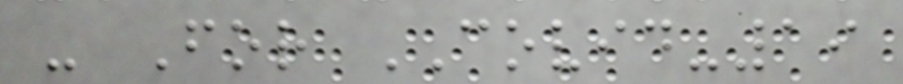- For COVID-19
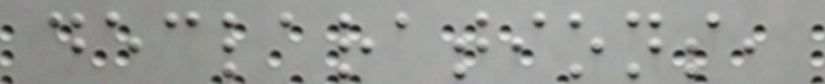declarations,
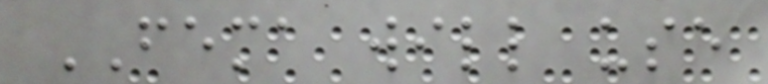FEMA will use
